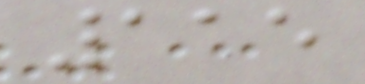115
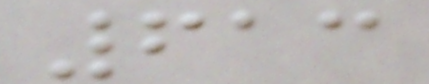613
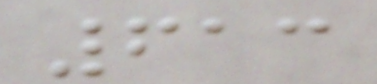613
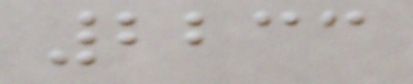2233
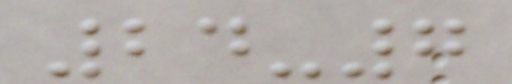24-7
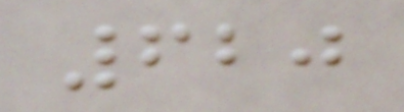620
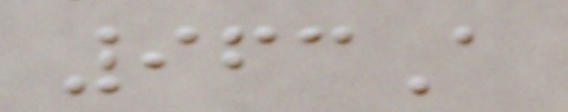963A
